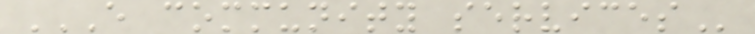E COMMUNITY SERVICES
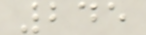245
